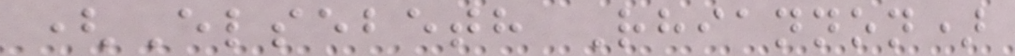(Elsebeth Rhiannon)
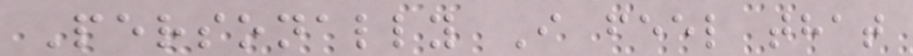Personally I feel that
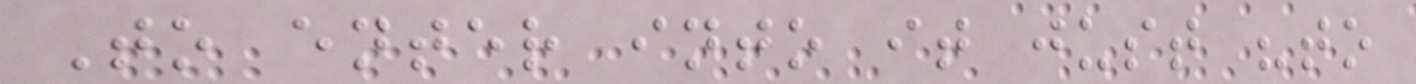To enter into it just "to
